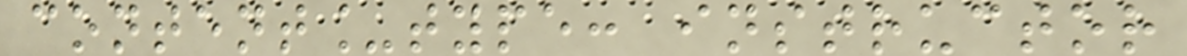content_type: instructor
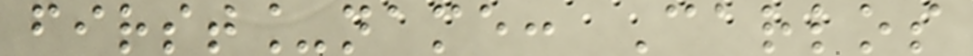first_name: Carlos
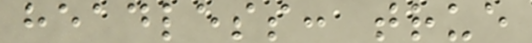headless: true
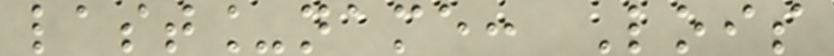last_name: Lois
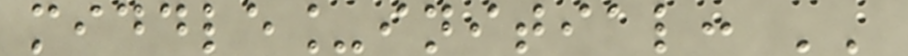middle_initial: ''
